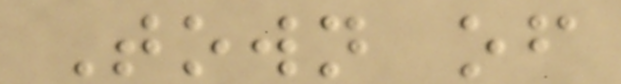Town of
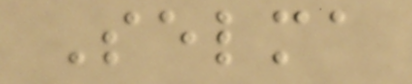Selma
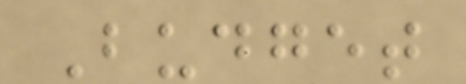Budget
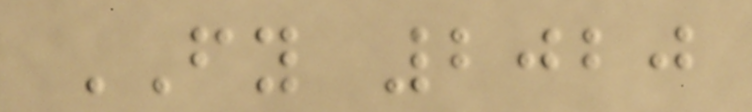FY 2020
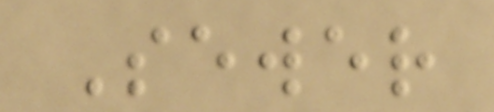Sewer
